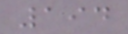194
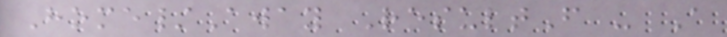Home/Away ResultF - A
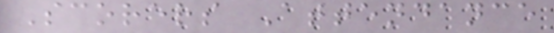Scorers Attendance
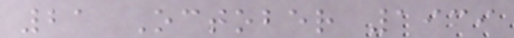21 October 1939
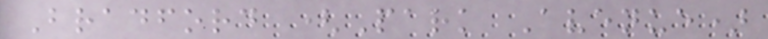Bradford (Park Avenue)
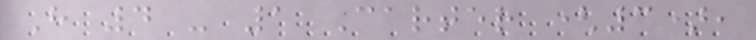H 4 - 1 Carter (3),
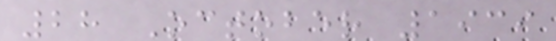28 October 1939
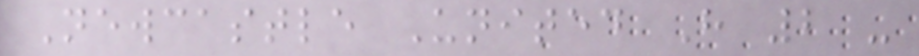Newcastle United H 2 -
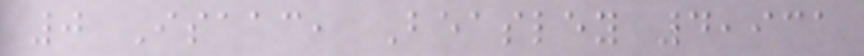0 Isaac, Beasley 4,931
